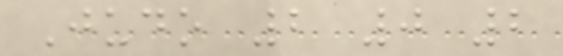Judo 2 0 2
